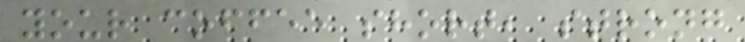your coffee short, strong
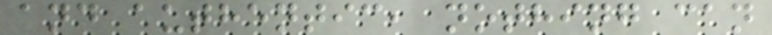and authentic, nothing can
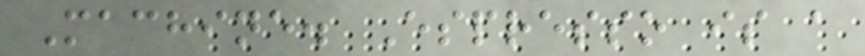Machine. Espresso is a
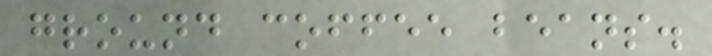ground coffee beans.
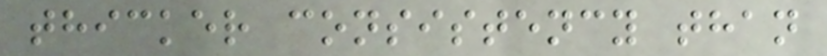thicker consistency than
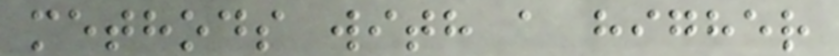methods with a higher
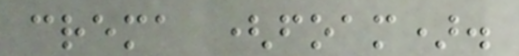crema (foam).
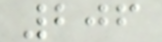206
